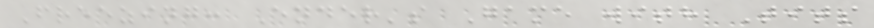Freezing: Ender's Game with Tits
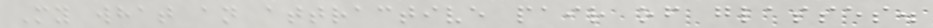My what an attractive pair of glasses.
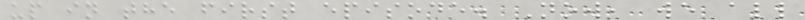up in the first episode. Now, we all
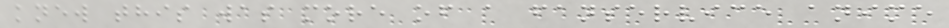knew this was more of a fanservice anime
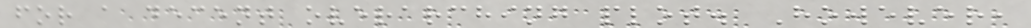for a decent overarching plot. However,
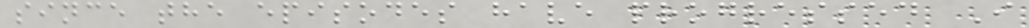since the episodes have progressed I
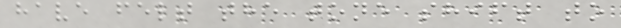have felt the tone shift to
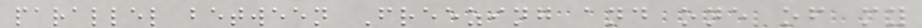parallel between Freezing and one of my
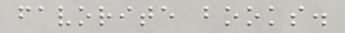favorite books.
